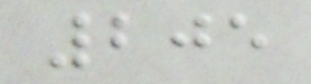205
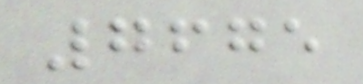7675
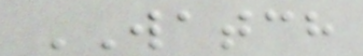WATCH
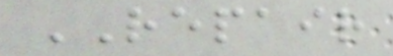REPAIR
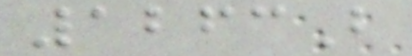1263B
